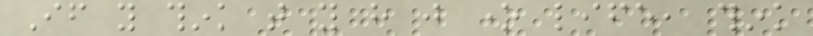If you think that you have just one life, think
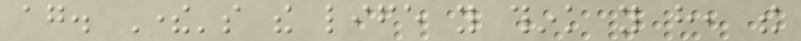again. There's the life you think you have, the
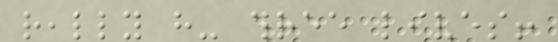really have- three lives!
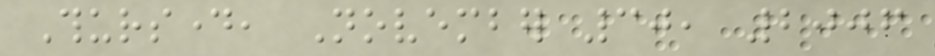Thursday, November 30, 2006
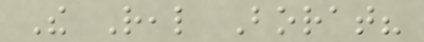The Real Borat?
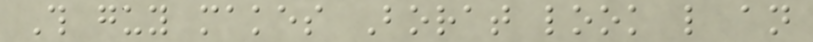This guy makes Borat look like an
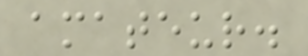amateur.
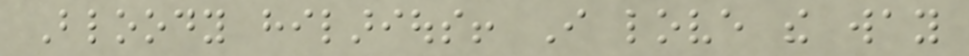Bloody hilarious! I love the way
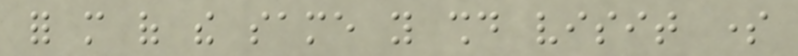for more of the same you should visit some
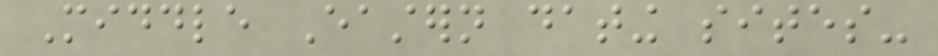Middle Eastern dating sites-
